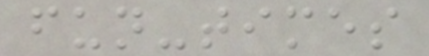fun-times
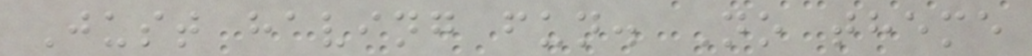Just having fun. No theme
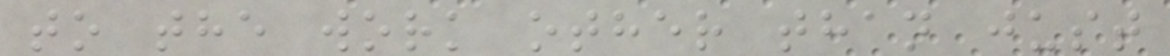to the work other than just
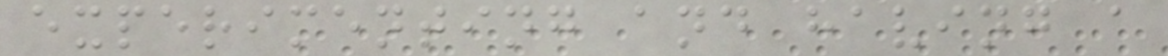experimenting and having a
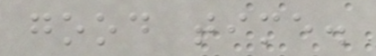good time.
